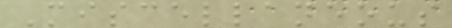Miscellaneous
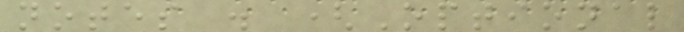notes . (Optional
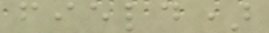field)
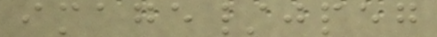image/jpeg
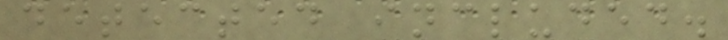detected included.
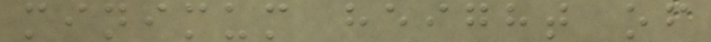minimum height of
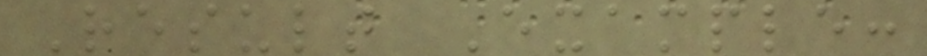Result Example:
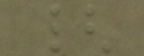{
